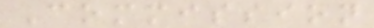Commission
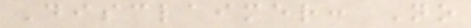Disclaimer: No
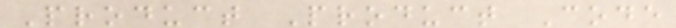Product Product Code
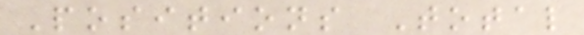Positions Total
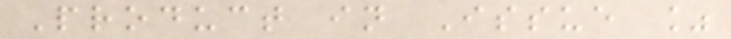Product in Issue %
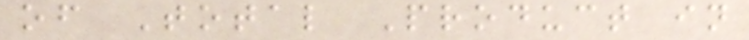of Total Product in
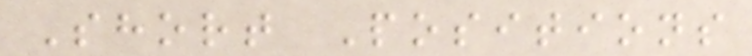Short Positions
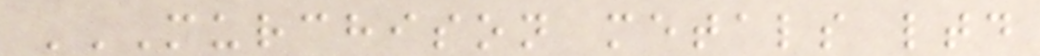MURCHISON METALS LTD
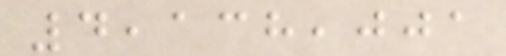4,138,001
